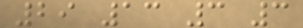29 13 3 3
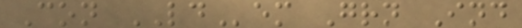Con LDem Grn Ind
